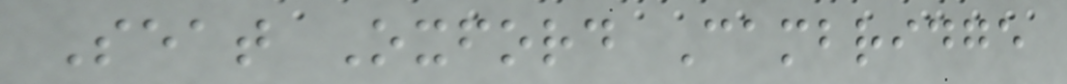Seat Oxford Cambridge
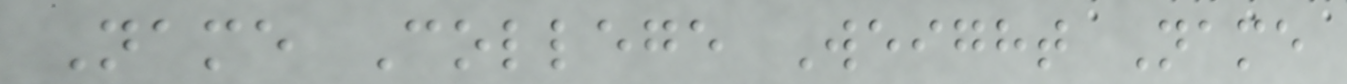Name College Weight Name
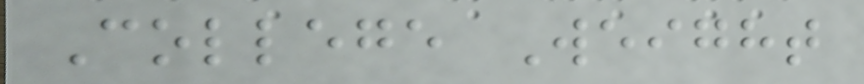College Weight
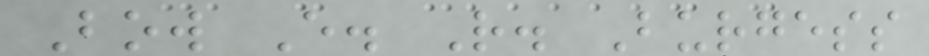Bow E. R. Burgess
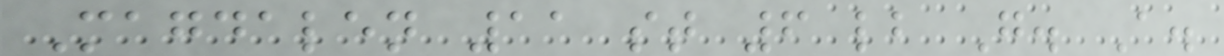Magdalen 11 st 6 lb G. A.
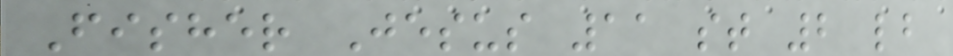Fisher Jesus 11 st 2 lb
